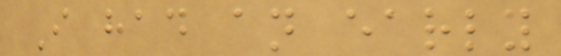I had an early
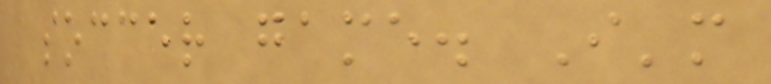soccer game. I'm
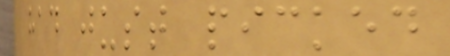had just picked
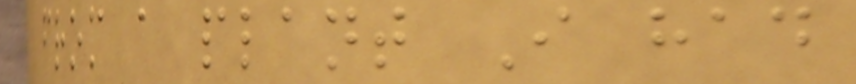from a plant I had
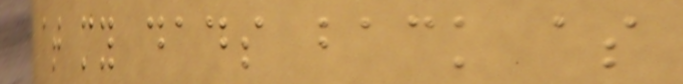at my dads back as
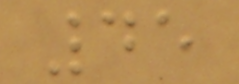45
